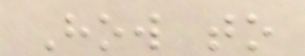How to
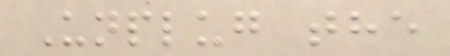Unplug the
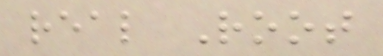real Root
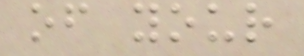of your
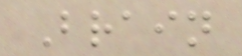Brain
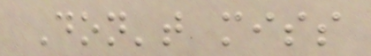Don't miss
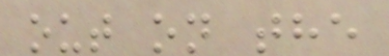out on the
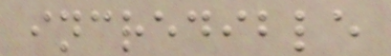incredible
